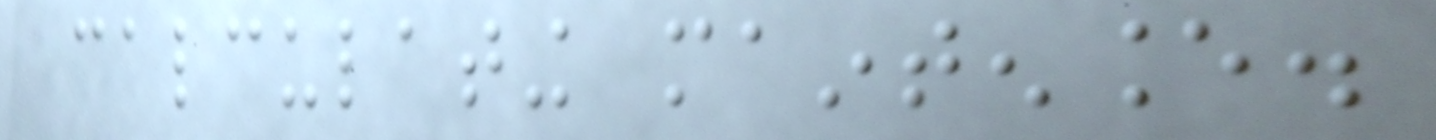calculating maintenance.
